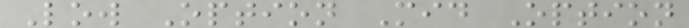Low Option Mid Option
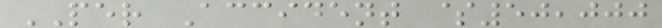PER Accident $50,000
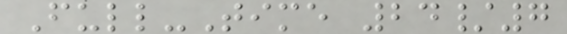Full-Time 24/7
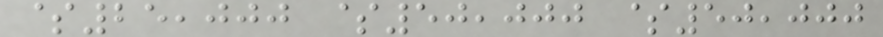$25,000 $50,000 $50,000
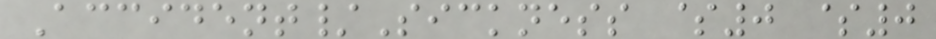Accident/Sickness $0 $0
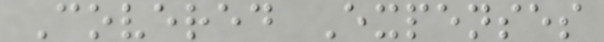Covered Expenses
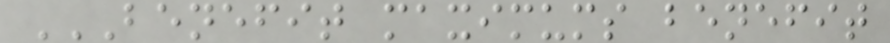BENEFIT MAXIMUMS BENEFIT
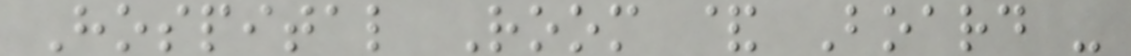Hospital Room & Board -
